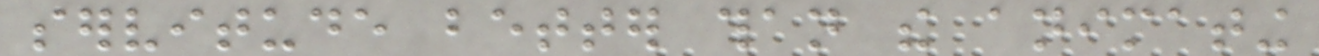servitude better than the animating
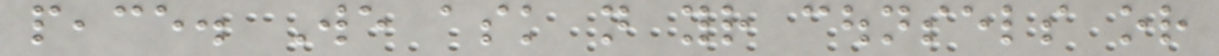peace. We ask not your counsels or
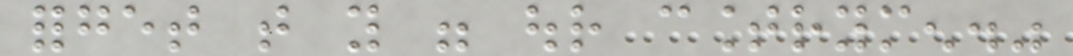forget that you were our countrymen."
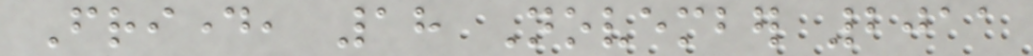Friday, 18 November 2011
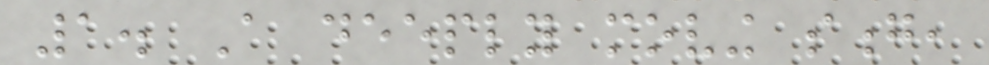1. A deeply moving song,
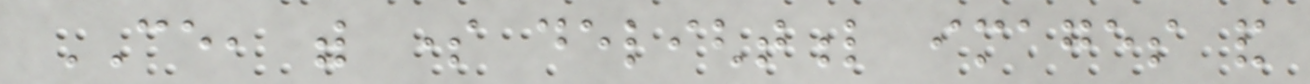CE, with some delightful images and
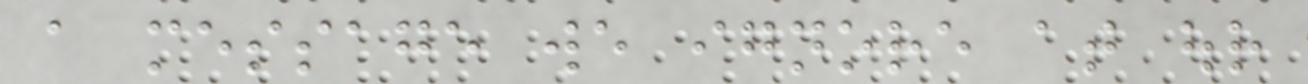a message we ignore at our
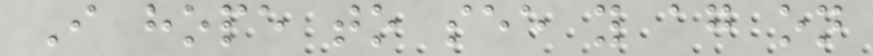I hope to see you again on
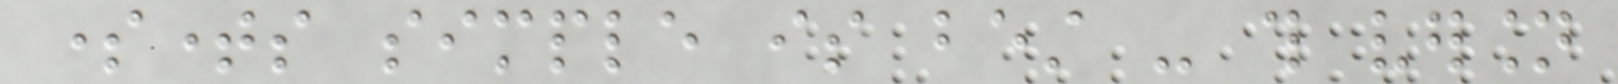sometimes simple is best - this version
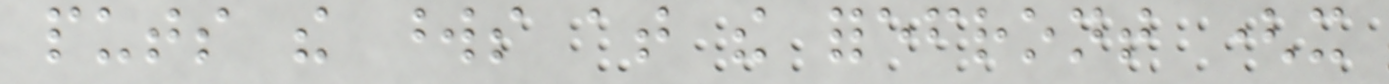puts the words at the forefront (it
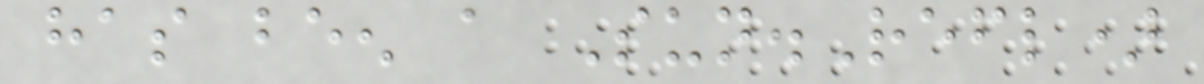has been a Sun.Refl)
